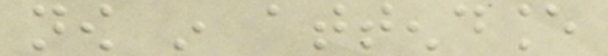now in attendance
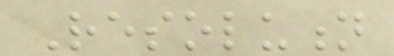Resolution
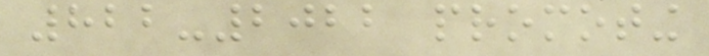822-2022 promoting
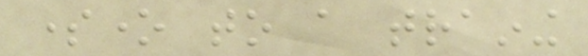someone to a training
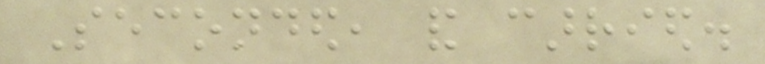Seconded, and carried.
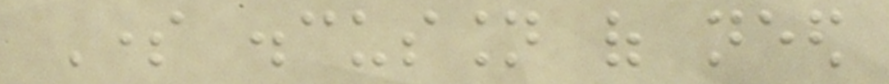Some discussion of need
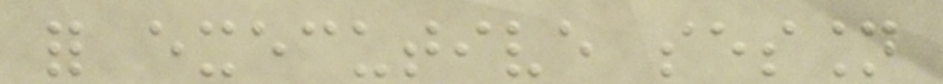for executive session
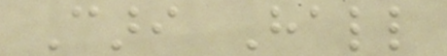Cari Hall
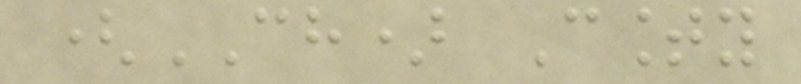(CH) County
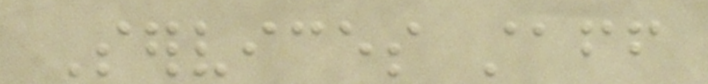Services staff
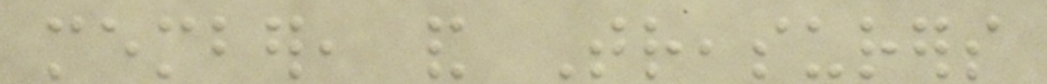member, and Treasurers
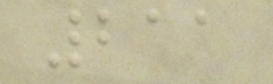211
